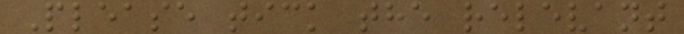Please tick the relevant
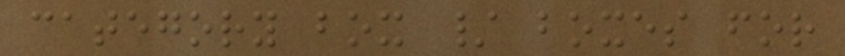category box / boxes for
